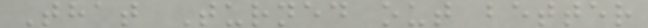That Turned out better
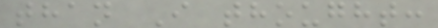than I thought:
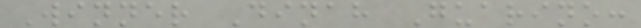Winner Dinah Guarino:
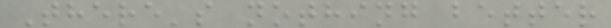There's nothing better
